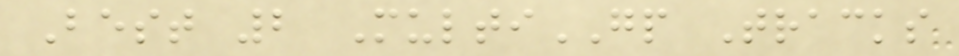Best 2 MultiGP Tracks
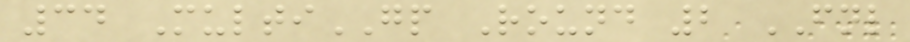34 MultiGP Round 2 FNL
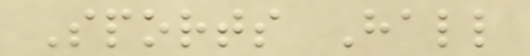Sports Hall
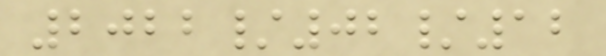2022/02/12
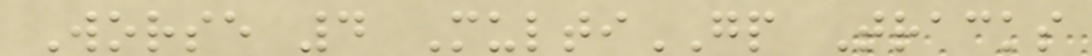Worse 4 MultiGP Tracks
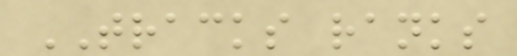TRACKS ranks
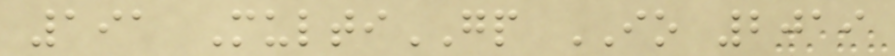191 MultiGP IO 2019
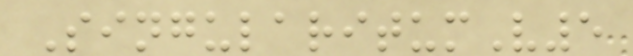SingularitumV5
